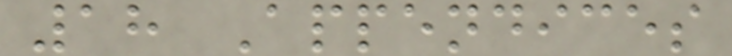18 Appendices
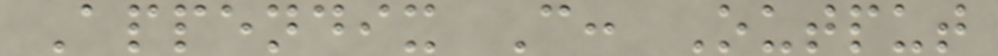Appendix C: Output
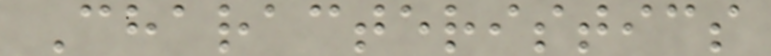Characteristics
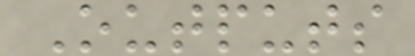Outputs
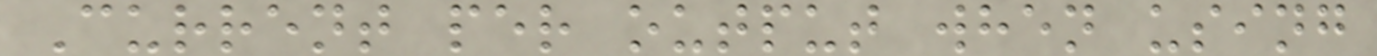Current per output when using
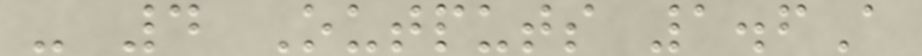- 4 Outputs 1.6A
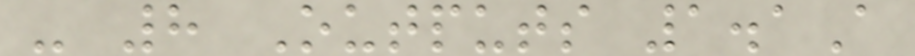- 8 Outputs 1.1A
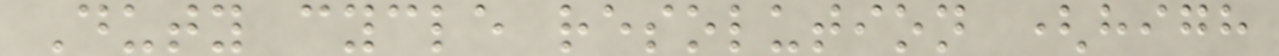Duty cycle resolution (high
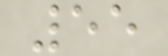55
